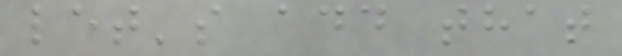let's add that
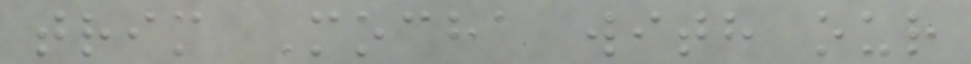trim Mocha with our
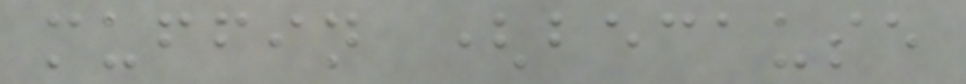muffin (because
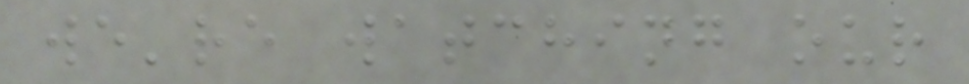we're watching our
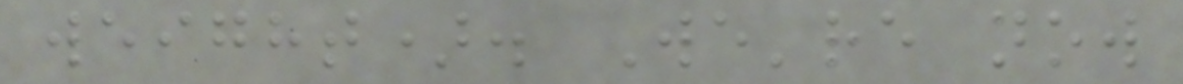weight). We're now
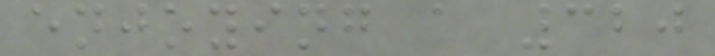enjoying a 320
